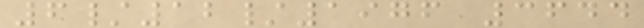6/12/1976 3644
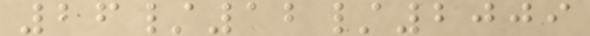26/12/2009
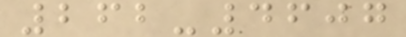262-4607
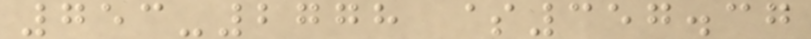753-2778 $357.37
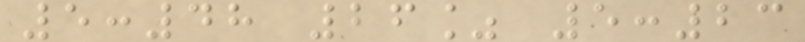5:48 26% 5:23
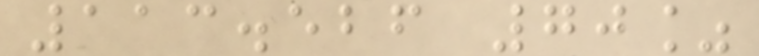113.526 70%
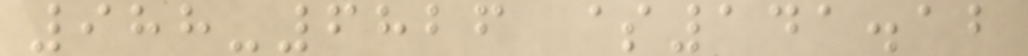988-6826 $141.12
